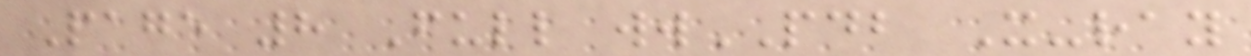Page 8 Full wwPDB X-ray
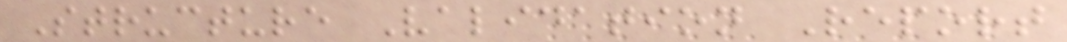Structure Validation Report
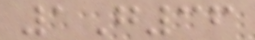1G36
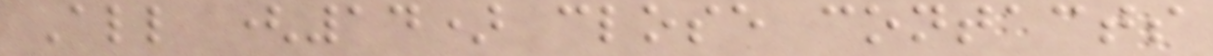All (14) close contacts
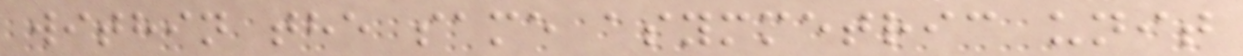within the same asymmetric unit
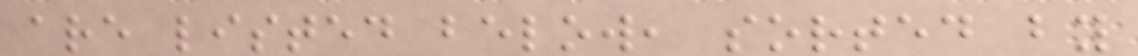are listed below, sorted by
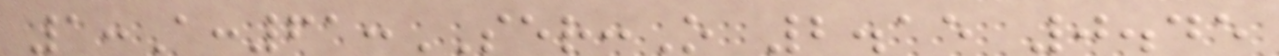1:A:61:SER:O 2.15 0.45
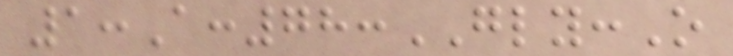1:A:78:GLY:O
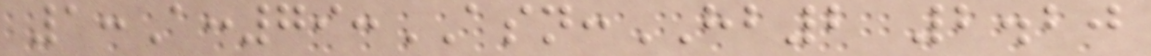1:A:79:ASN:HB2 2.20
